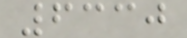6330
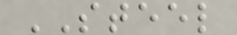STEEL
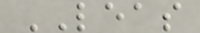LEAS
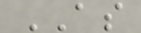AS
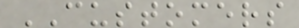CUSTOMERS
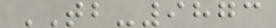TB-9873
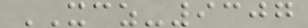XCZ-9307
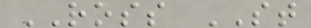ROSS ST
